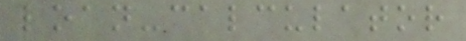loan-calculator
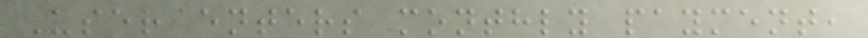User enters monthly payment,
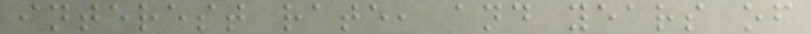interest rate, and years of
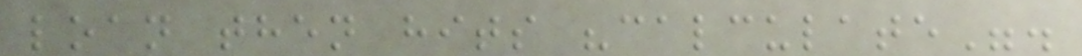loan then hits "calculate".
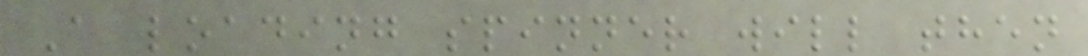A loading spinner will then
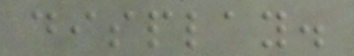display.
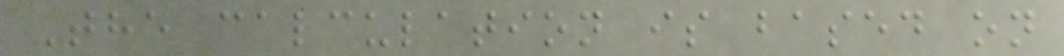The calculation is based on
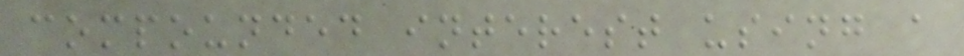compounded interest using a
